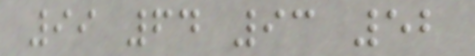99 64 93 52
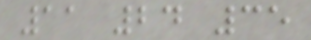11 24 35
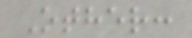Other:
